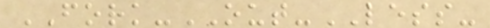FORK-OUT-LESS-
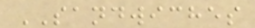SANDWICHES
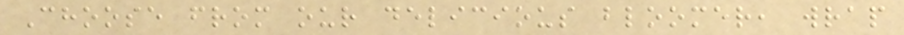Choose from our delicious bloomer, wrap
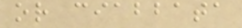or ciabbata
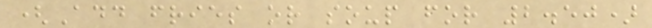(Add fries or soup for 2.50)
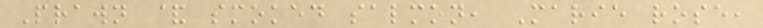Prawn & smoked salmon, Marie rose,
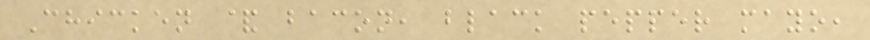Chicken & bacon, black pepper mayo,
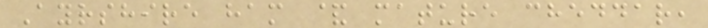Ayrshire ham & mature cheddar,
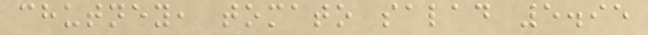chutney, tomato salad 5.95
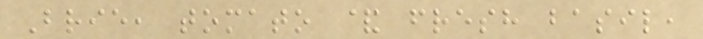Brie, tomato & fresh basil,
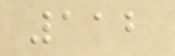112
